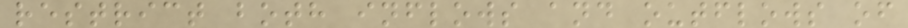restrict both inflows and outflows of
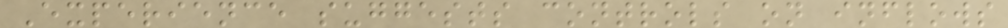Experience suggests controls on inflows
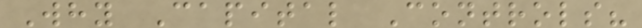Why Capital Controls?
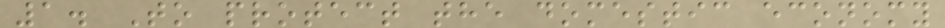1. To protect the domestic economy
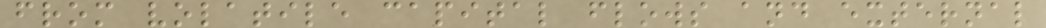from volatile capital flows and external
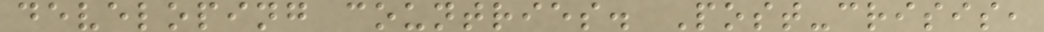developing countries. Post-crisis,
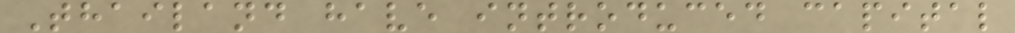Thailand have introduced capital
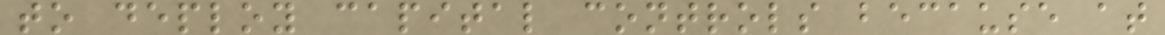to deploy capital controls because at
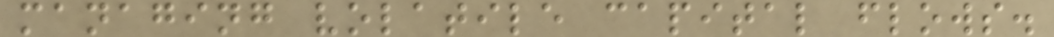managing volatile capital flows.
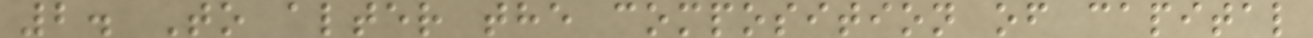2. To alter the composition of capital
